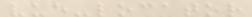vue-locator
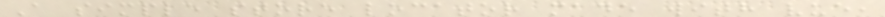A simple store locator made with vue,
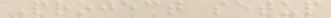Project setup
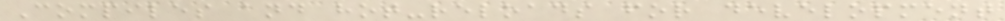Compiles and hot-reloads for development
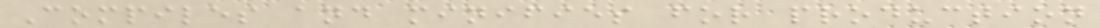Compiles and minifies for production
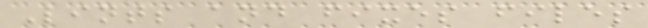Lints and fixes files
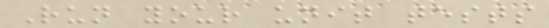Run your unit tests
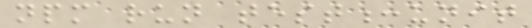npm run test:unit
